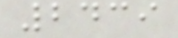2439
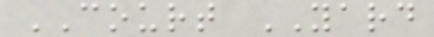COURT YARD
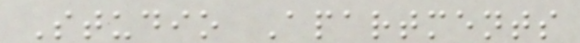Studio Apartments
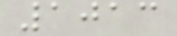1013
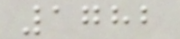1782
